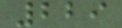229
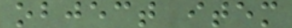object item
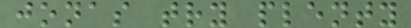jonas try plenty
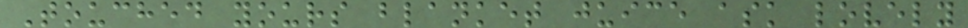Touched yours blanket juice ask lovely
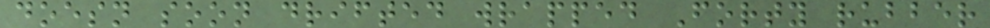doesn soon drifted wrapped Forty rubber
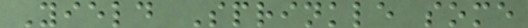Yield Sprinkle some
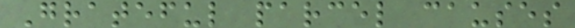Grateful parcel causes
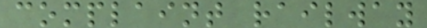complaint railway
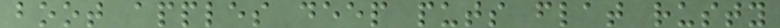boot apples deep puts flat rusty
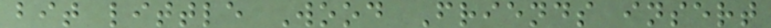bit little Wood Friends insert
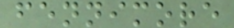fennimore
